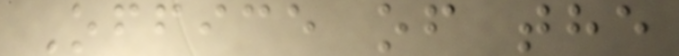Office of the
